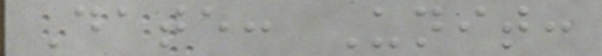Date: Unit:
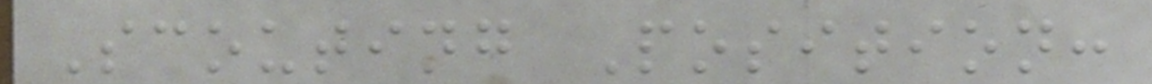Scouting Position:
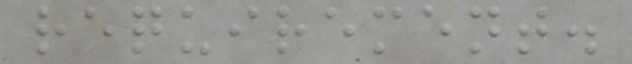requirement.
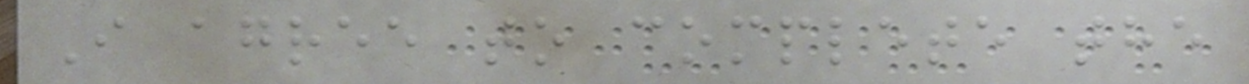I agree to complete the
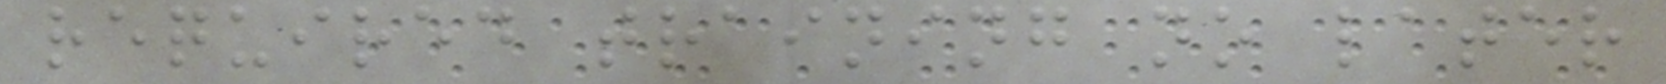required training no later
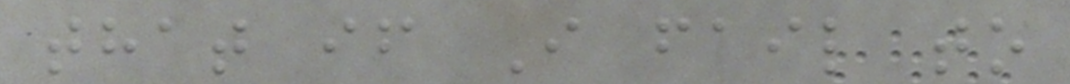that if I fail to
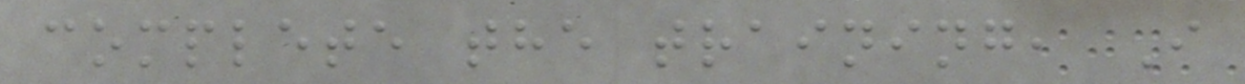complete the training, I
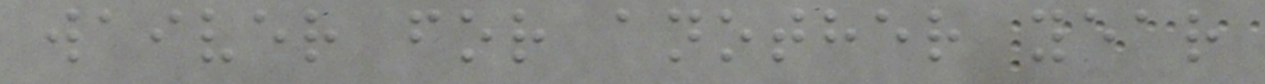waiver for another year
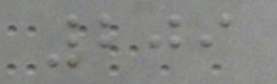209
